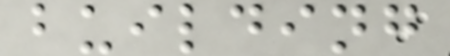building
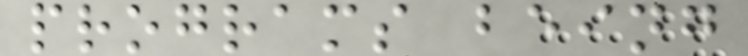programs being
